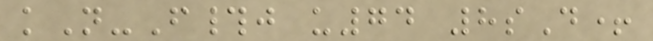kN-F#j u74 8sD+
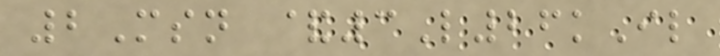2Msn &3L26kIl
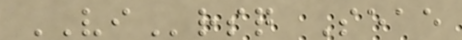VIrsq Seae
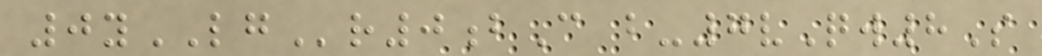0yLGr0bC b-7vQw8S
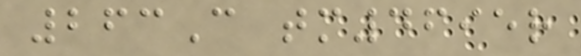263C tm4695r
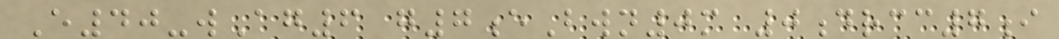E40-wAg6 g7eBwn0m 0drcc7i
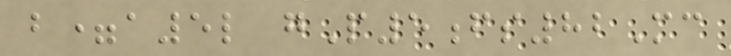b=a5l gP5fs82Mc
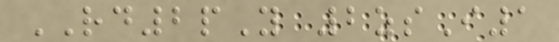RD2pY 2zsI1
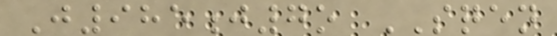J985j7o SQEN
